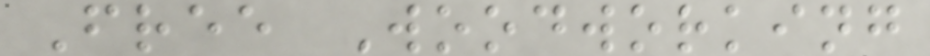Free Woodworking
